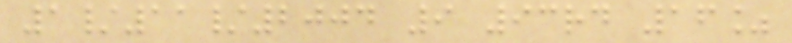1/11/2004 9 93rd 16%
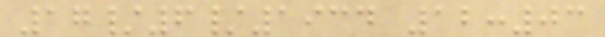17/6/1934 12:03
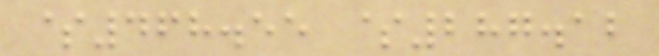$468.55 $287.12
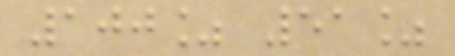100% 51%
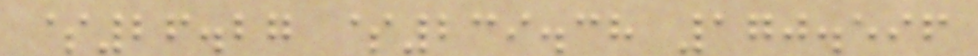$26.27 $239.38 170.596
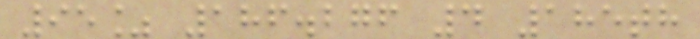95% 186.276 4 185th
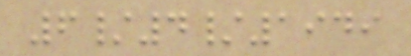6/4/1949
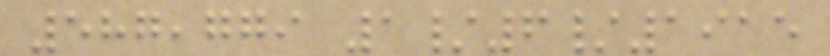587,779 1/6/1915
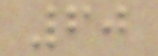60
